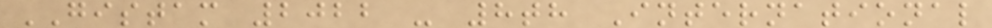GISTAM 2022 - 8th International
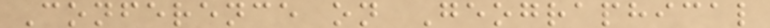Conference on Geographical
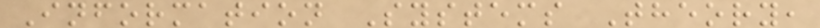Information Systems Theory,
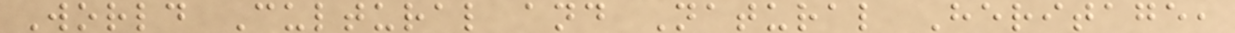World Cultural and Natural Heritage,
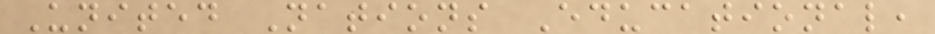United Nations Educational,
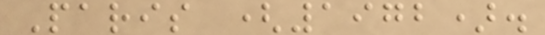Paris (1972).
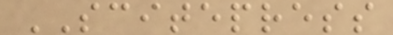SCITEPRESS
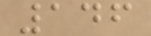146
